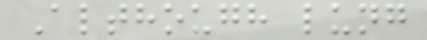Although lung
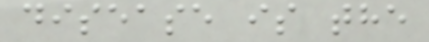disease is the
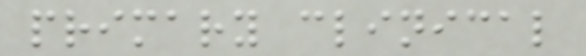primary clinical
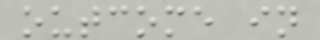outcome in
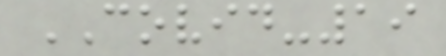COVID-19
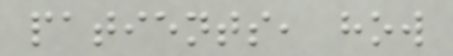patients, how
